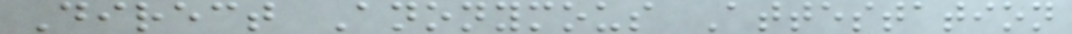Direct Anonymous Attestation
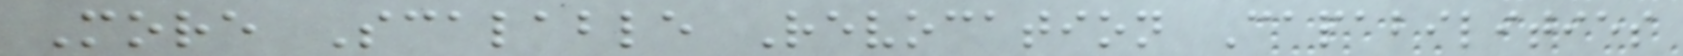More Scalable Revocation Capabilities
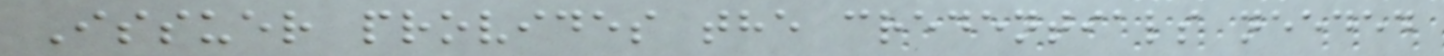Issuer provides the credentials needed
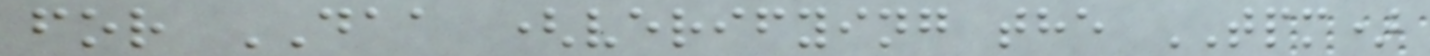for DAA (verifying the TPM)
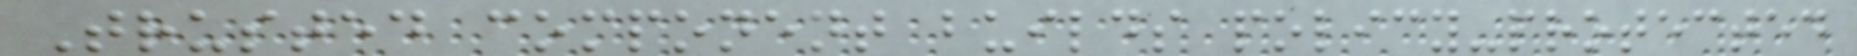Trusted component builds policy-protected
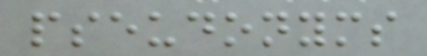pseudonyms
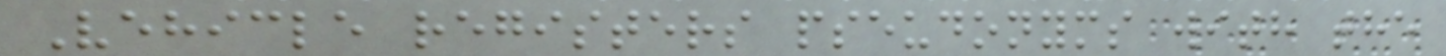Vehicle registers pseudonyms with the
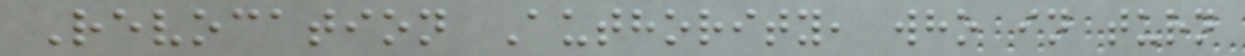Revocation Authority, who in turn
